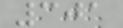301
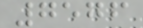7576
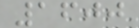1600
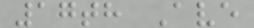17th Ave
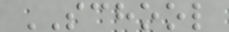SCHOOL
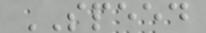SPEED
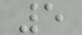5
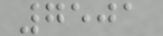7501
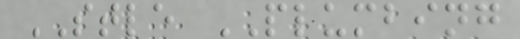STLE PLUMBING
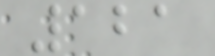121
